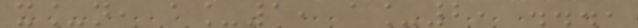x_n, a_1, a_2, ...,
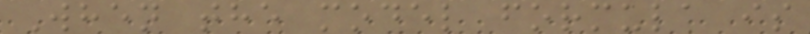When the model formula is
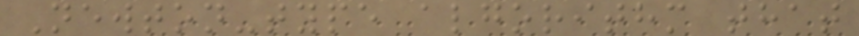Newton-type algorithm that
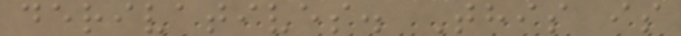derivatives. This is
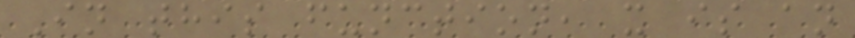In this function, x is an
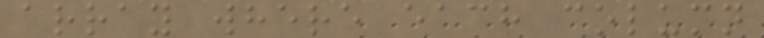array where each column
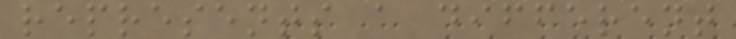represents a different
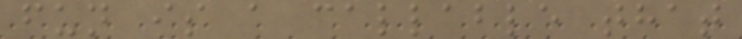fun is a callable that
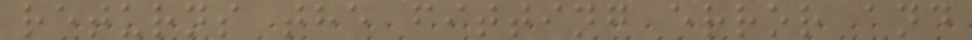returns the fitting error and
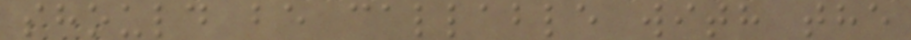should be callable with the
